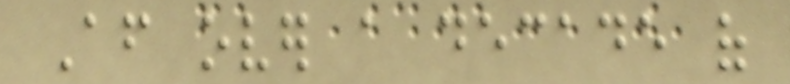After over a decade of
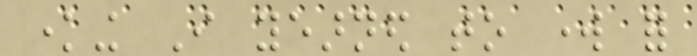knowing I yearned to work for
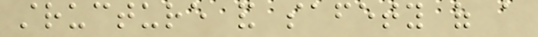structure and safety of a
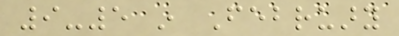9-5 in February
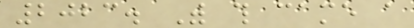2023. With this came a
